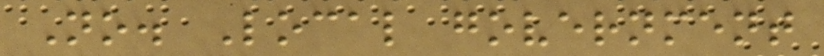No. Local government
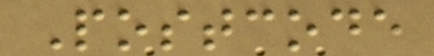Postcode
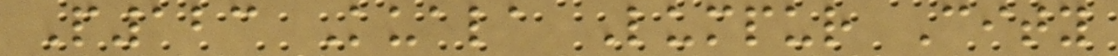P123 Kuala Lumpur City
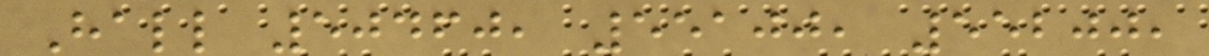Hall 50460, 55100, 55200,
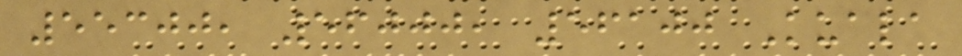55300, 56000, 56100 Kuala
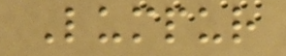Lumpur
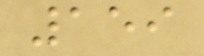159
